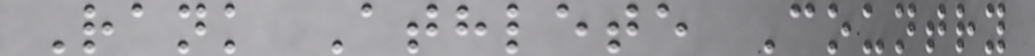Rank Athlete Country
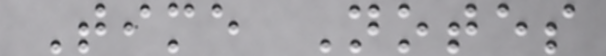Time Notes
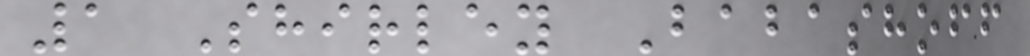1 Shirley Babashoff
